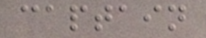captain
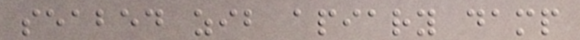seabed zib apiary damp
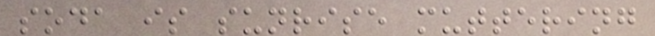soda is sunrise muttering
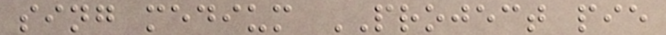sing medium PROJECT pie
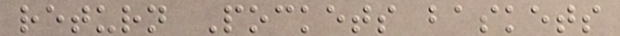return Pockets baskets
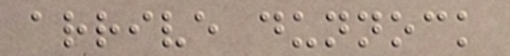arrive dunnock
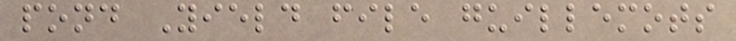pond Yield file guillemots
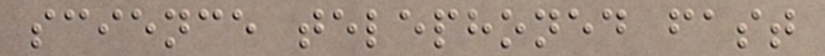science telephoned fast
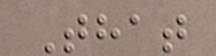That
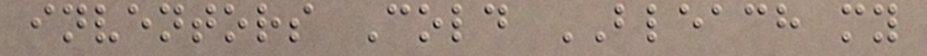inventors Cold BLEACH my
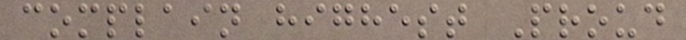complain highest Proud
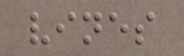vines
